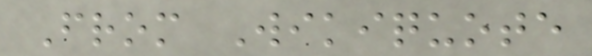From Wikiquote
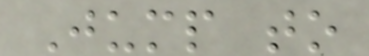Jump to
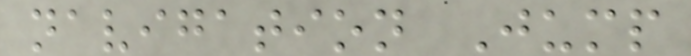navigation Jump
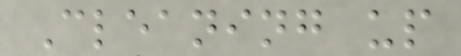Cleaning up
